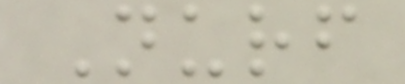Nurf
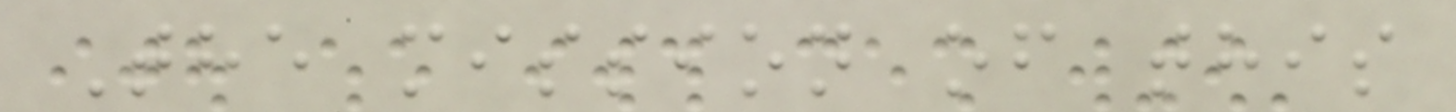The mission of this
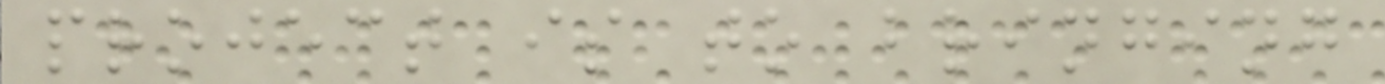project is to bringing
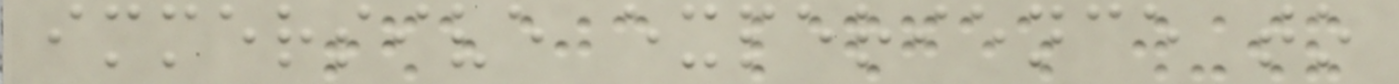immersive experience to
